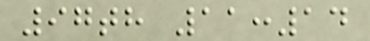97th 11:14
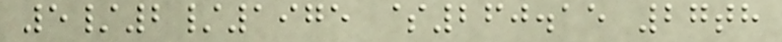5/2/1975 $260.15 27th
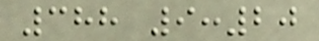388 9:20
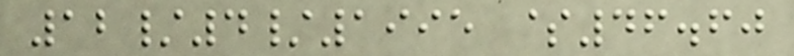12/4/1995 $46.60
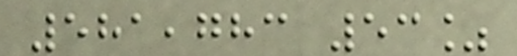581,783 53%
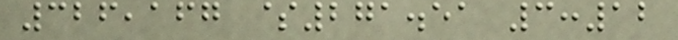326,167 $271.51 3:12
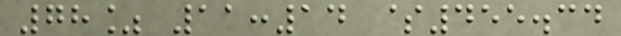78% 11:14 $455.34
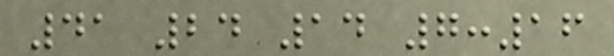41 24 14 7:16
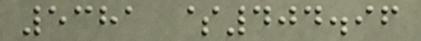5381 $404.96
